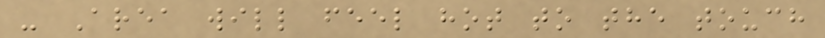- Area will feel hot to the touch
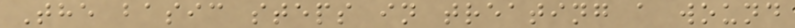The basic steps in treating a wound
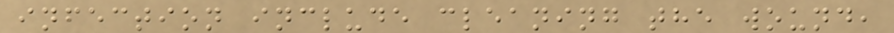infection include cleaning the wound,
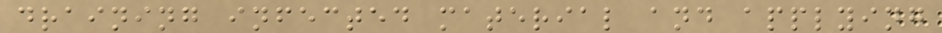draining infected material and applying
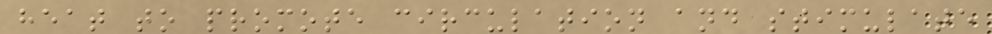heat to promote circulation and stimulate
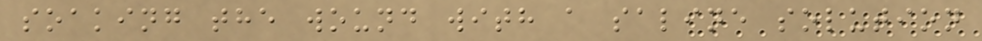soaking the wound with a saline solution
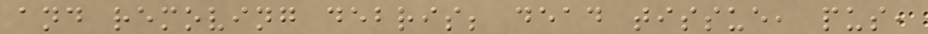and removing debris; dead tissue, pus,
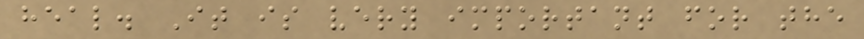heal. It is very important for the
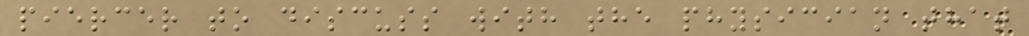piercer to discuss with the physician that
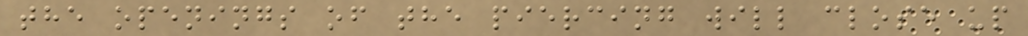the openings of the piercing will close up
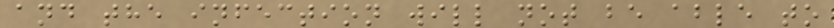and the infection will not be able to
